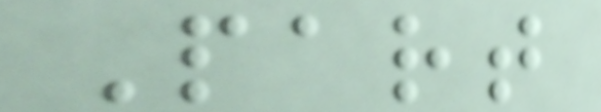Part
